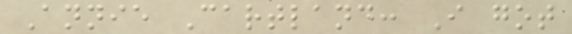Annie Cartland: I got
